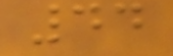44
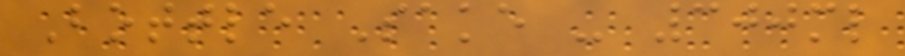Bottle Sake - 300ml
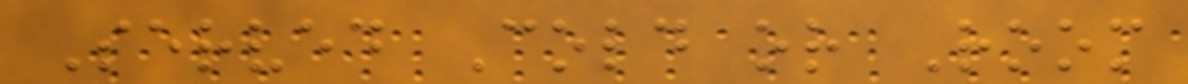Served Cold or Room
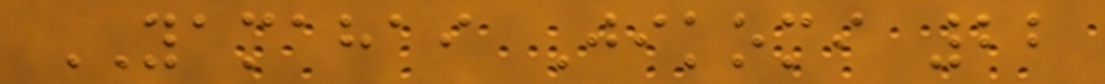YAMAHAI Jikomi 22
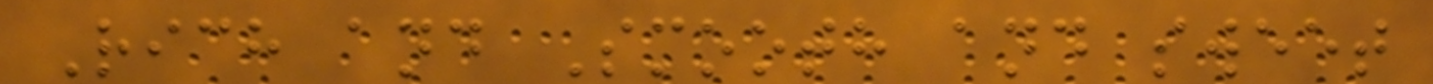Rich and Smooth and sweet
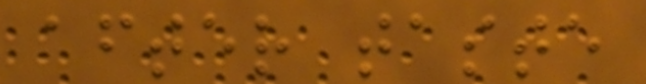after taste
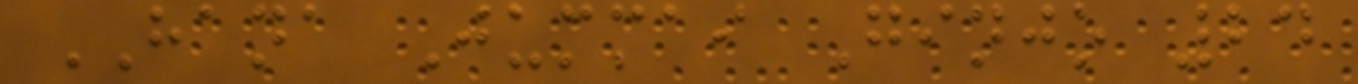HANA Jummai Ginjo 24
